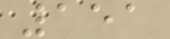151
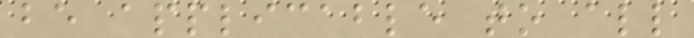be applicable to all
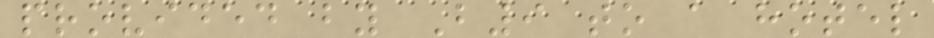provided by B9 to a hotel
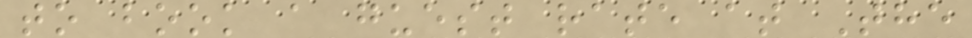to book a guest rate at The
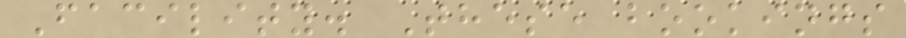Facility. These bookings
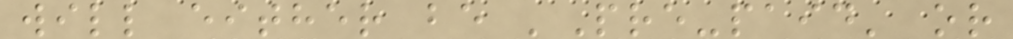will either be 'Pre-paid' or
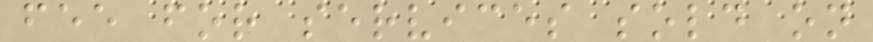fee for services sold on
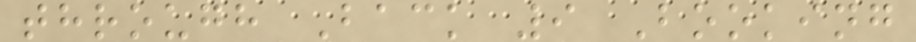through Back 9 Booking
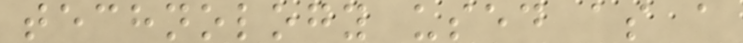technology used as a
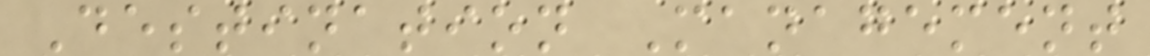Destination Management
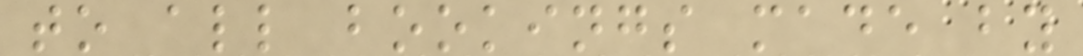to all bookings made by
